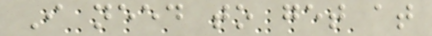I need to get at
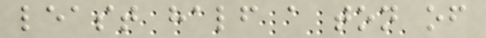least half a ton of
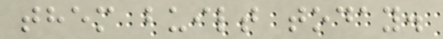them built today.
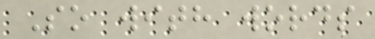So with words
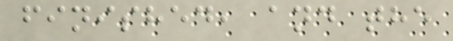finished, and the
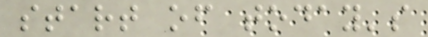start of today's
